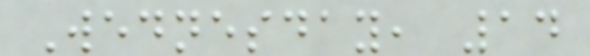Wednesday, 14
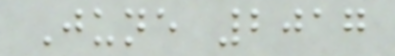June 2017
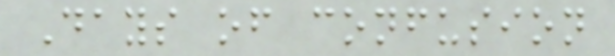Days of confusion
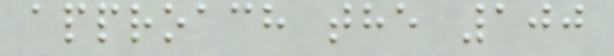approach the 100
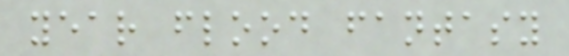year flood fantasy
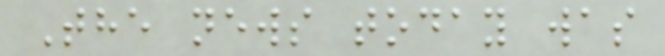The news today was
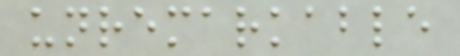unremarkable
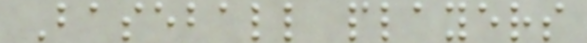Baseball players
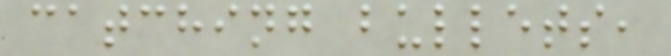catching bullets,
